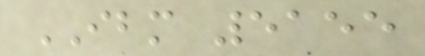IBM 5155
